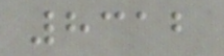8312
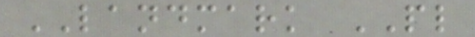LANDMARK PL
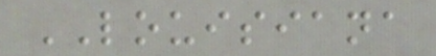LOUISIANA
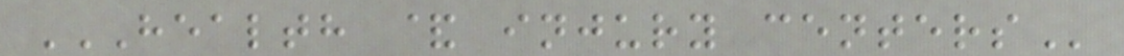HEALTH & INJURY CENTERS
